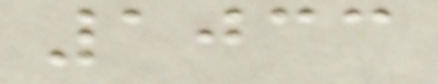1033
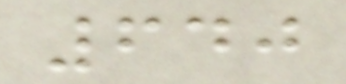640
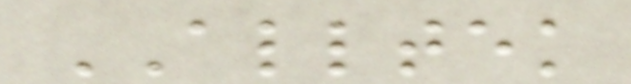ALLTEK
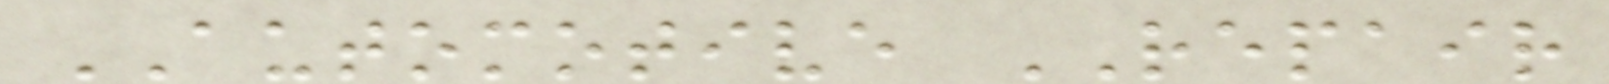AUTOMOTIVE REPAIR
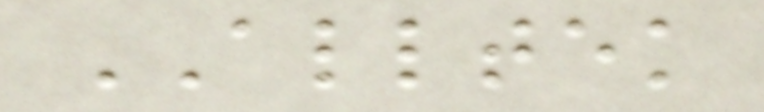ALLTEK
